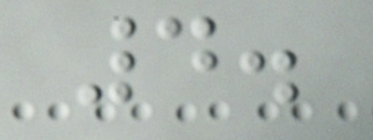4.
